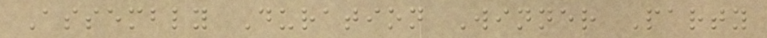Assembly Duration Winner Party
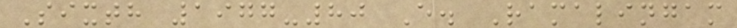Sixth 1977-80 E. Ramalingam
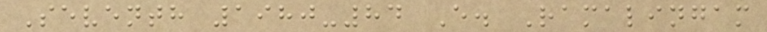Seventh 1980-84 E. Ramalingam
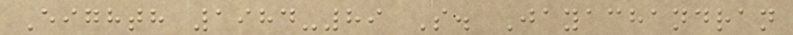Eighth 1984-89 S. Jayachandran
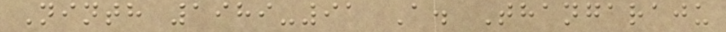Ninth 1989-91 A. Thangaraju
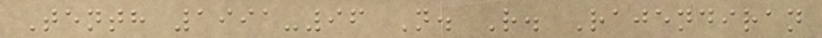Tenth 1991-96 N. R. Rajendiran
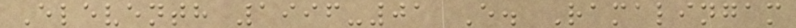Eleventh 1996-01 E. Ramalingam
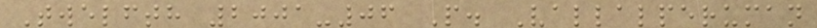Twelfth 2001-06 P. Vallalperuman
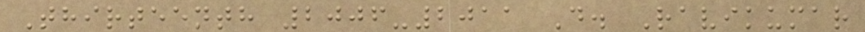Thirteenth 2006-2011 D. Ravikumar
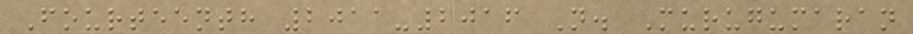Fourteenth 2011-2016 N. Murugumaran
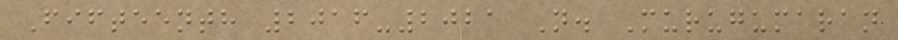Fifteenth 2016-2021 N. Murugumaran
